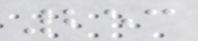253
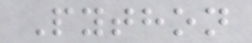Python
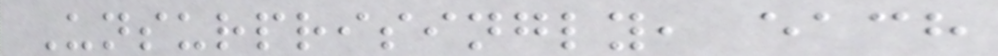Unsurprisingly, each
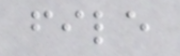file
